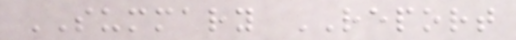SUMMARY REPORT
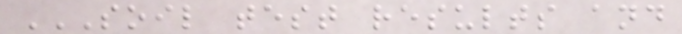SOIL TEST RESULTS AND
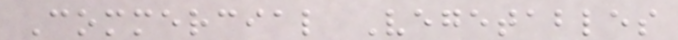Commercial Vegetables
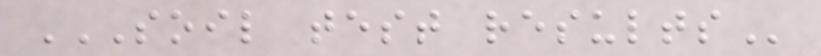SOIL TEST RESULTS
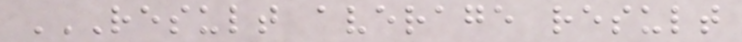RESULT AVERAGE RESULT
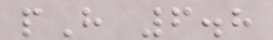pH 6.8
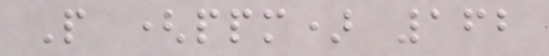P (ppm) 162
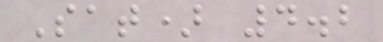Sat) 4.2
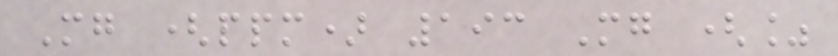Mg (ppm) 193 Mg (%
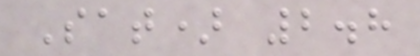Sat) 2.8
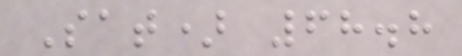Sat) 68.8
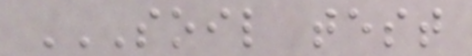SOIL TEST
